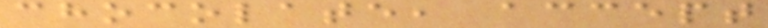chocolate, accept
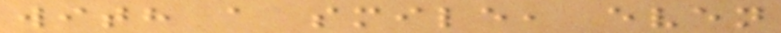with a smile, even
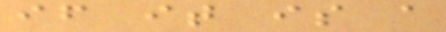if it is a
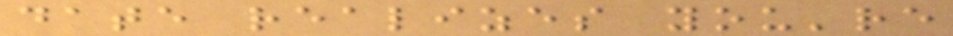date realizes you're
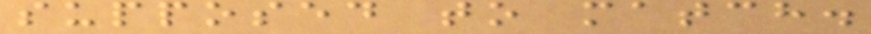supposed to match.
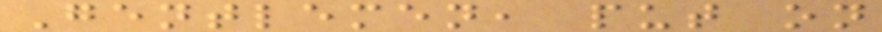Gentlemen, put on
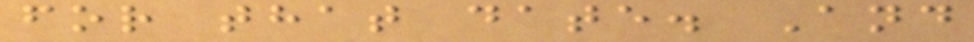for that date. And
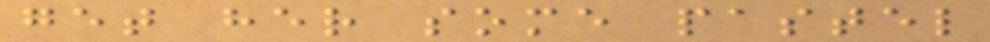get her some pastel
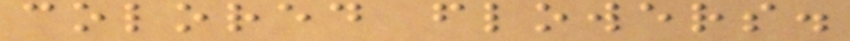colored flowers.
